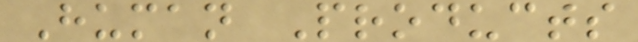Human Products
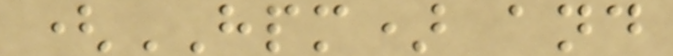(HPM) and
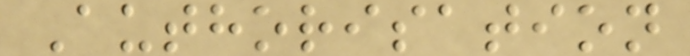Authorisation
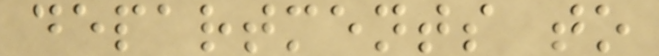departments to
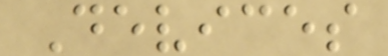Devices
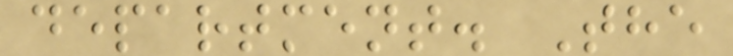department. The
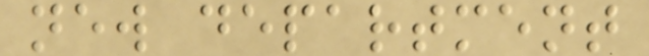new department
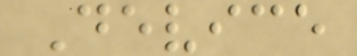Device
